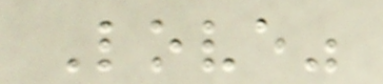Love"
